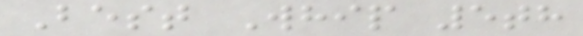Best Whip 5th
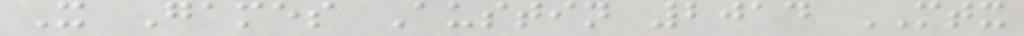X Games Austin 2014 MTX
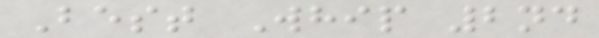Best Whip 2nd
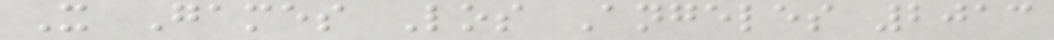X Games Los Angeles 2013
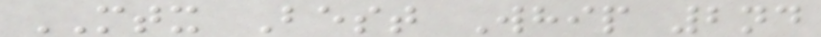MTX Best Whip 2nd
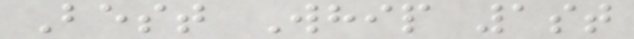Best Whip 1st
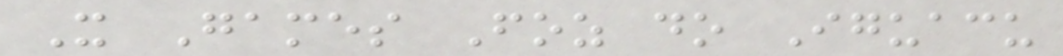X Games Foz do Iguacu
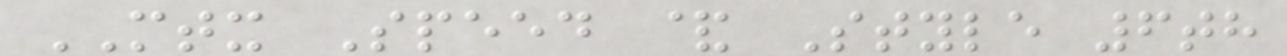MTX Speed & Style 6th
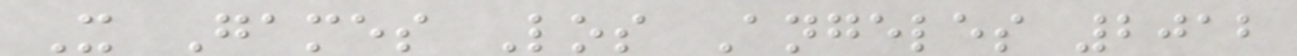X Games Los Angeles 2012
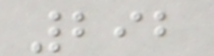292
